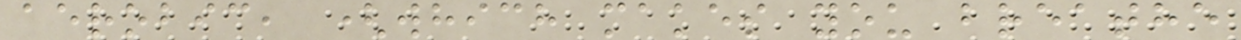aerobic, (which makes you breathe
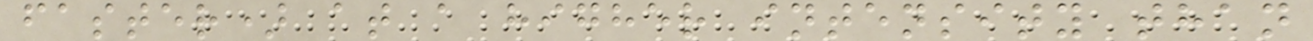faster) at a higher intensity than
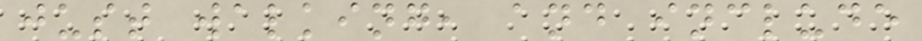just walking, and include
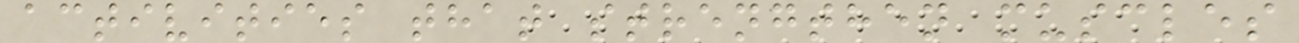activities that strengthen muscles
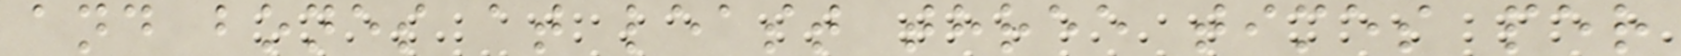and bones at least three times per
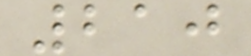210
